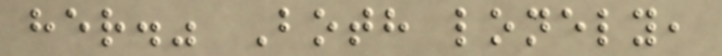her." Both lonely,
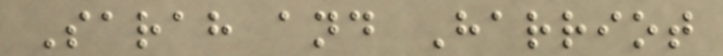Sarah and Harriot
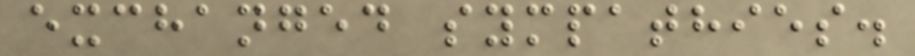exchanged sympathies.
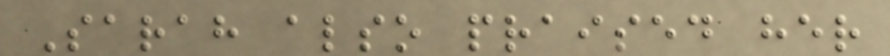Sarah also praised her
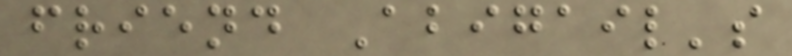friend Abigail's
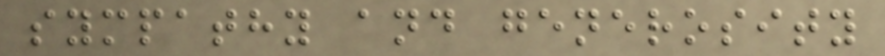sympathy and generosity
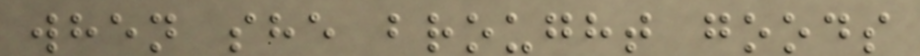when she brought goods
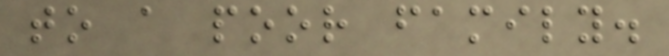to a poor family.
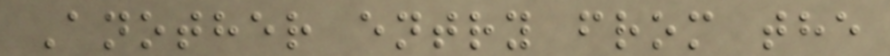Another entry from the
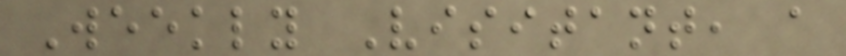Weekly Visitant, a
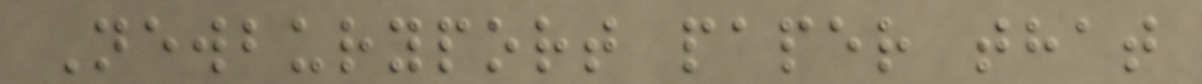Newburyport paper that
